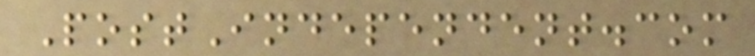PostIndependent.com
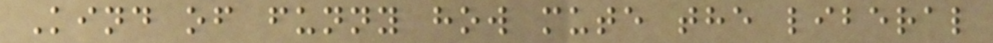Kind of funny how mute the liberal
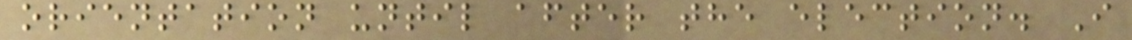orientation until after the election. I
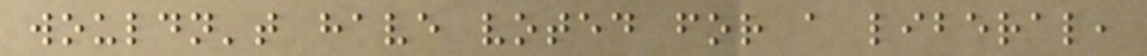wouldn't have voted for a liberal,
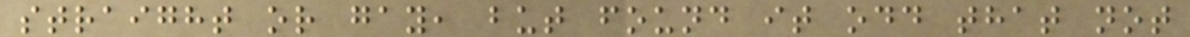straight or gay, but found it odd that not
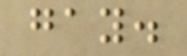gay.
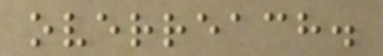overreach.
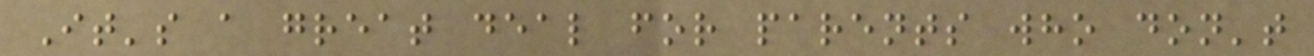It's a great deal for parents who don't
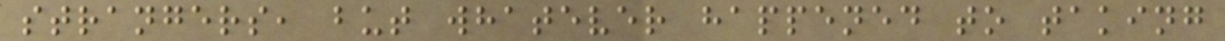strangers, but whatever happened to taking
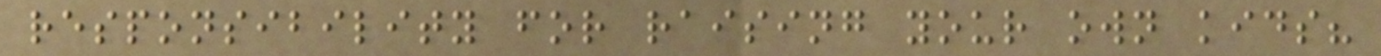responsibility for raising your own kids?
